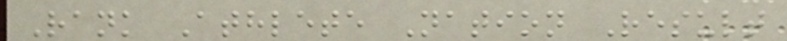Rank Athlete Nation Result
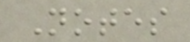Notes
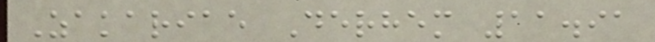Zakariae Derhem 11.91
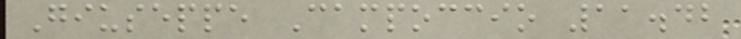Giuseppe Campoccio 11.42
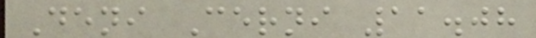Deni Cerni 11.08
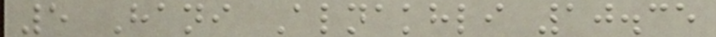5 Hani Alnakhli 10.35
